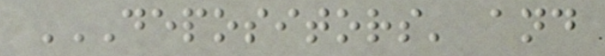DEPOSITORS' AND
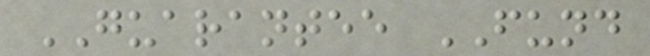GUARANTEE FUND
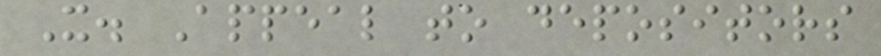X. Appeal to depositors
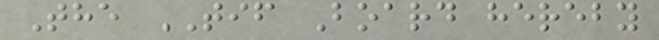The TIF Board hereby
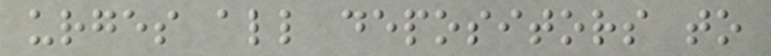urges all depositors to
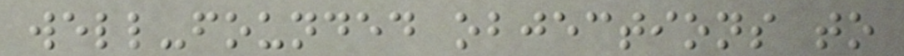well-founded objections to
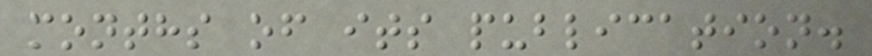months of its publication.
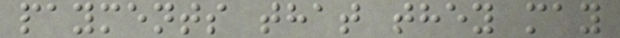payments that they may
